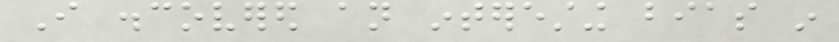I discovered an interesting bias in
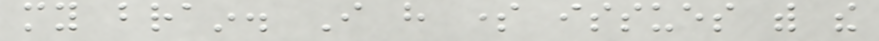my brain. I have some issues with the
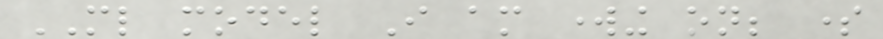ML model I am working on; some
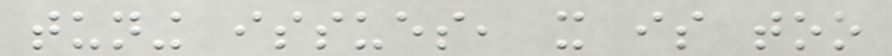tuning issues, it is too
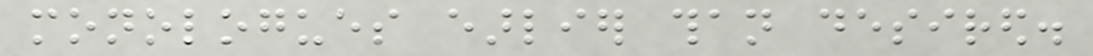monologues earlier than desired.
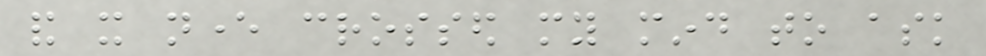and it never crossed my mind to ask
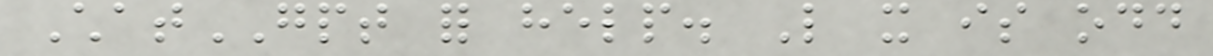ChatGPT for help. Like it is odd
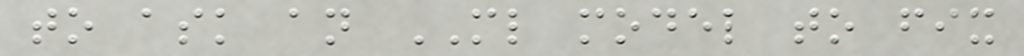to ask an ML model to fix
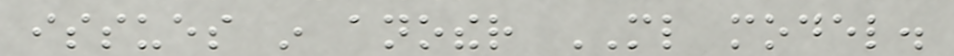issues in another ML model.
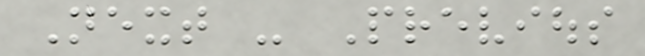Next - Previous
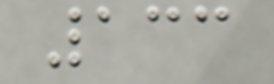133
